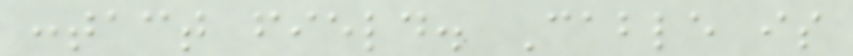contact field. Cable is
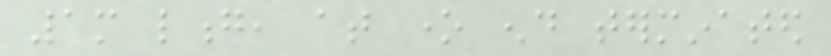1m long, at one end terminated
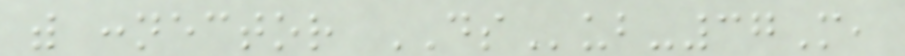with connector DSub-37M,
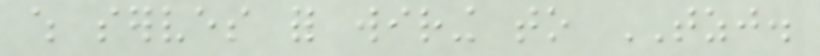which serves for wiring to TZJ.
